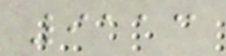9113
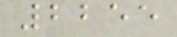2255
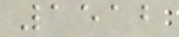1512
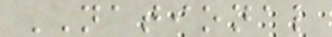NATIONAL
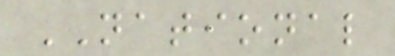NATIONAL
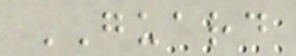GUARD
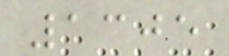1305
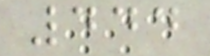444
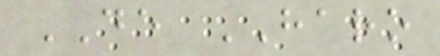DE HARO
